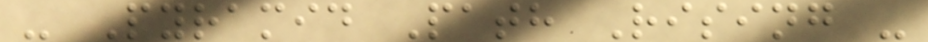- Pyramid Path Rising -
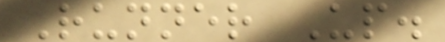Runner Up.
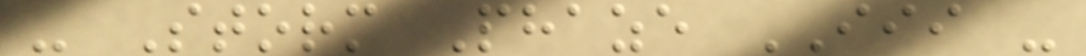- Storm Phaze III -
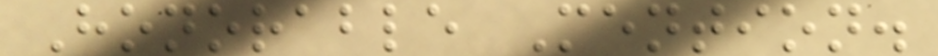Honorable Mention.
